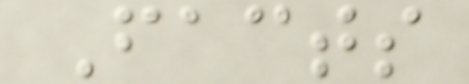Facts
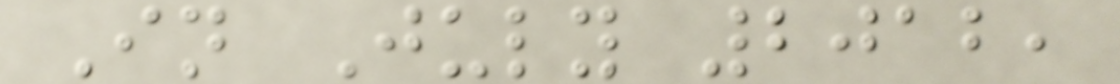In July 2012,
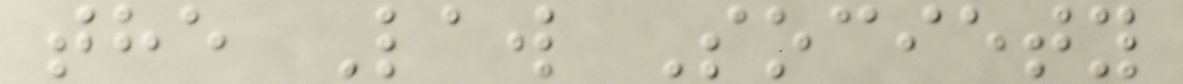the Law Society
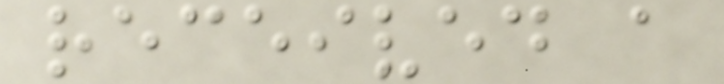received a
